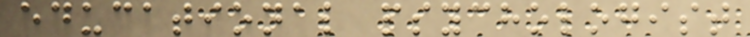educational psychologist
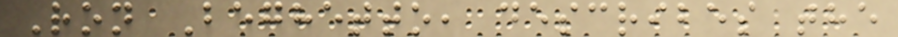Ron Beghetto, describes the
